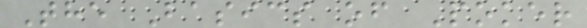The Basics of Poker
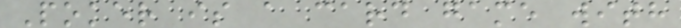Poker is a card game with
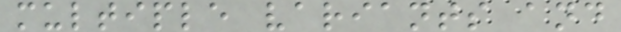multiple variants and
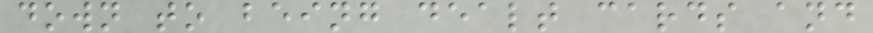down to being dealt cards and
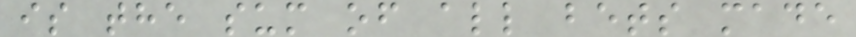is the sum of all bets made
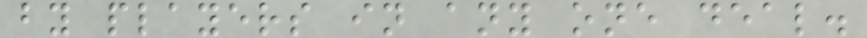by players in any one deal.
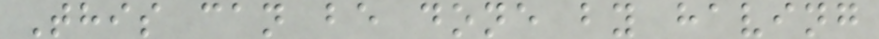This can be done by having
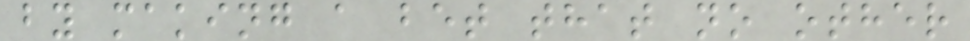by making a bet that no other
